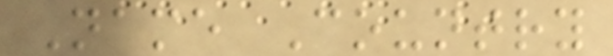Name Country
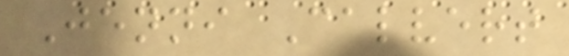Jenni Calvert
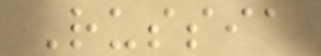Russia
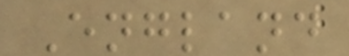England
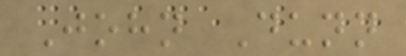John Dunn
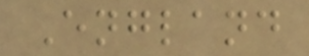England
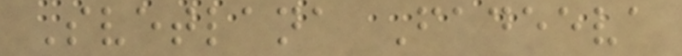Svetlana Fadeeva
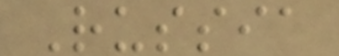Russia
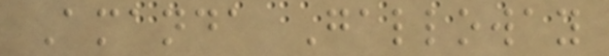Amanda Galloway
